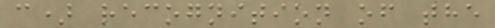c) recognition of the
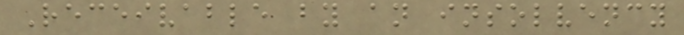Receivable by an insolvency
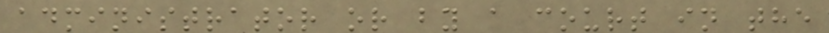administrator or by a court in the
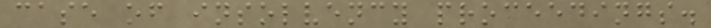case of insolvency proceedings.
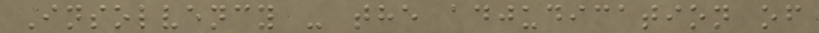Insolvency - the adjudication of
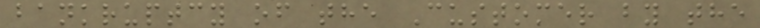bankruptcy of the Customer by the
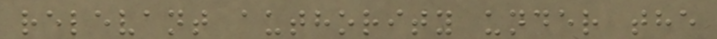relevant authority under the
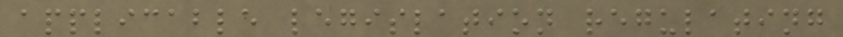applicable legislation regulating
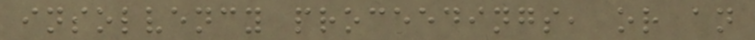insolvency proceedings, or an
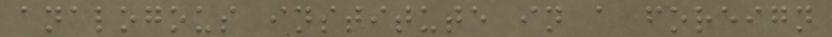analogous institute in a foreign
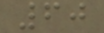60
